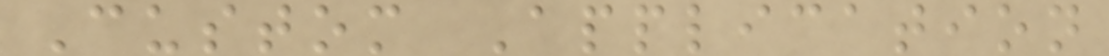Custom Application
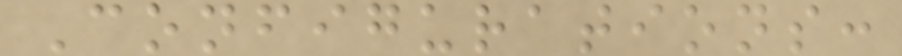Configurations:
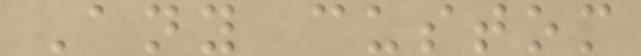Any custom
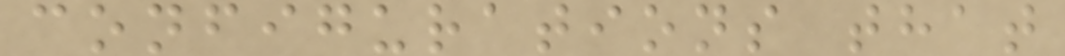configurations that
